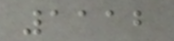1112
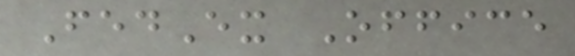FedEx Office
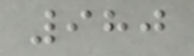980
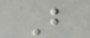B
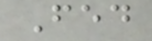Fed
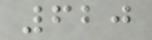620
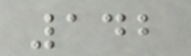142
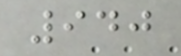940
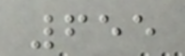655
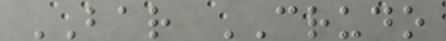BAR CRUDO
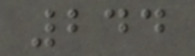244
